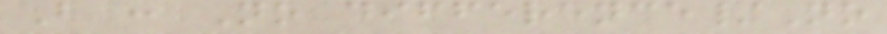B : No difference/No
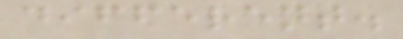different.
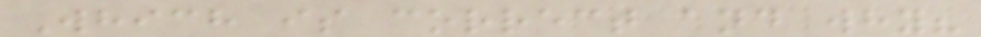Which is correct and why?
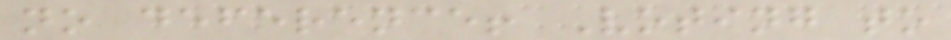no deference! Voting to
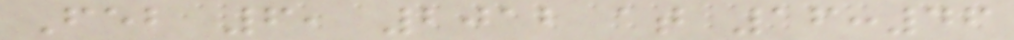Feb 6, 2012 at 16:46
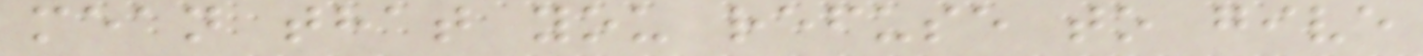mean that you refuse to give
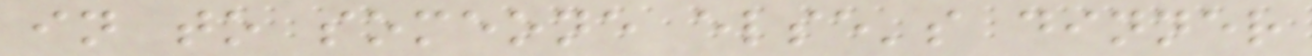in to someone else's dinner
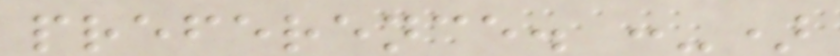preference. :-)
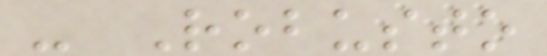- Robusto
